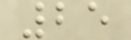25
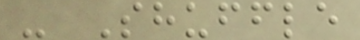- Shuffle
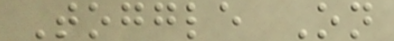Toggle On
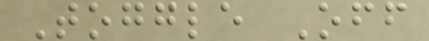Toggle Off
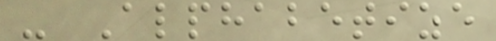- Alphabetize
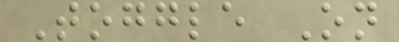Toggle On
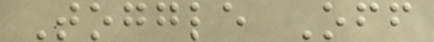Toggle Off
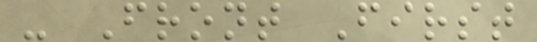- Front First
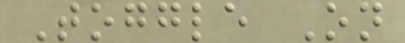Toggle On
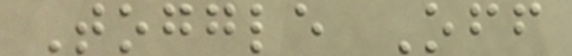Toggle Off
